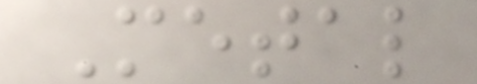Metal
